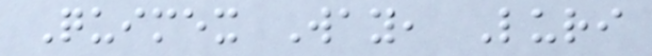Quimex Way, Luri
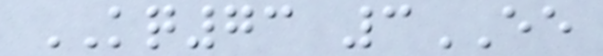KQ73 3EE
